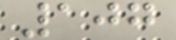107
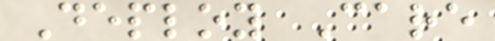Deploy Care
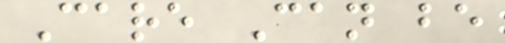Care Can be
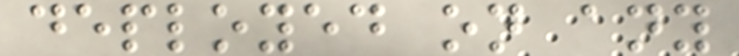deployed on any
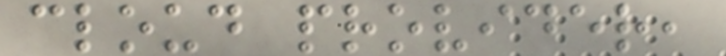cloud provider,
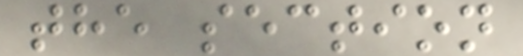the section
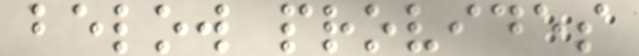below provides
